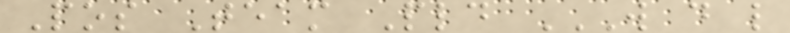Pos Team Pld W D L
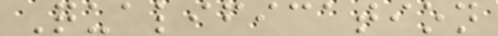Qualification
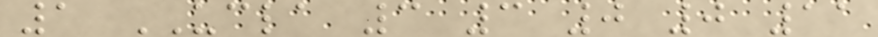1 UCLA 3 3 0 0 11
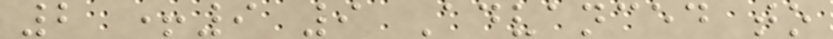2 +9 9 Advanced to
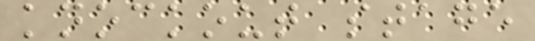knockout stage
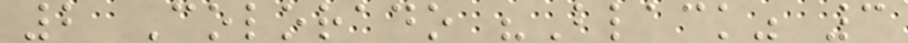2 Colorado "Black" 3
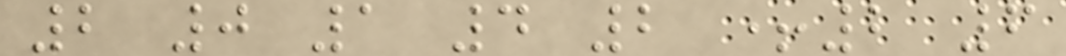2 0 1 4 2 +2 6
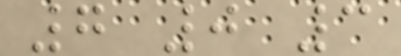7 0 3
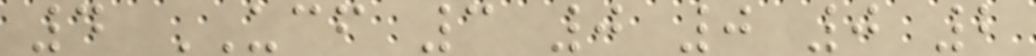4 UCF 3 0 0 0 2
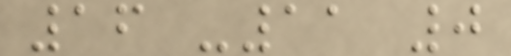16 -11 0
